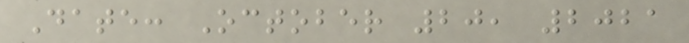Date: October 20, 2021
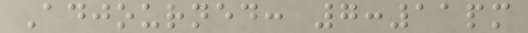Adjourned: 7:11pm
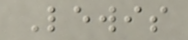Lewis
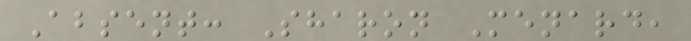Absent: Sharon Menard,
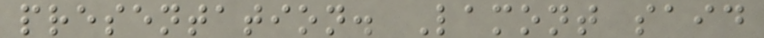presentation. Lamont said
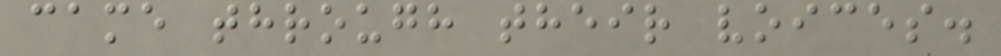came through their voices.
